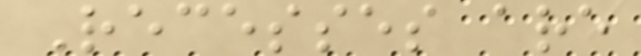Recesses are
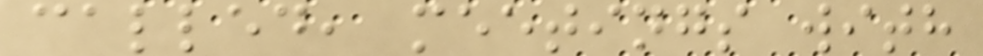called, meetings with
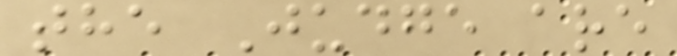the Judge are
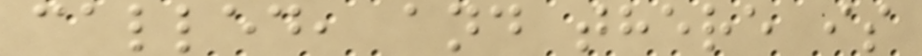called, and there is
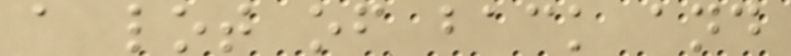a lot of back and
